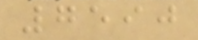7590
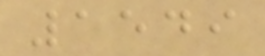1549
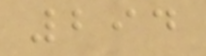294
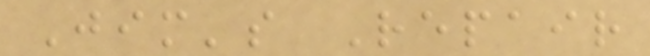Jim's Repair
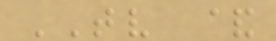TV &
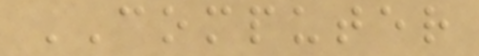COMPUTER
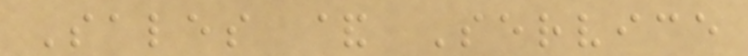Sales & Service
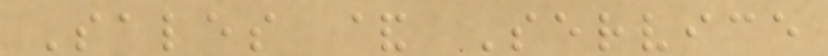Sales & Service
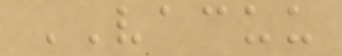VACUU
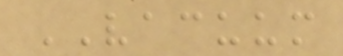VACUUM
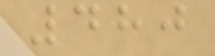480
